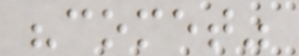"comet"
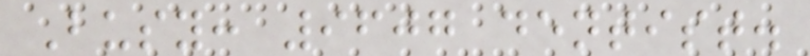Busy: 9607 dentist.
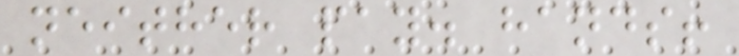neither pay. hands!
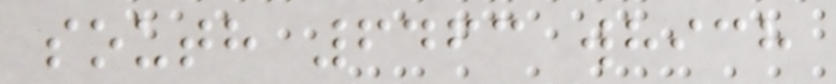south 6463 which
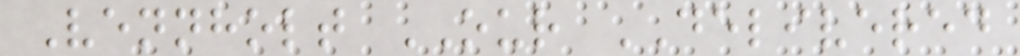Vennholt OUR DELIVERED
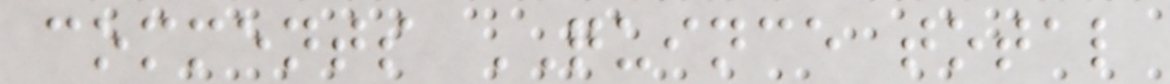comments QUINCE total
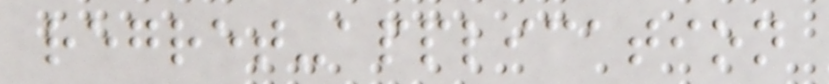regret-application
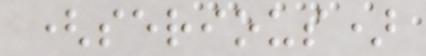(serious)
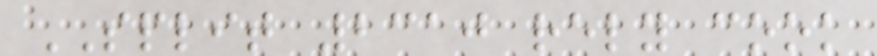SPLIT 2310 rely cook
